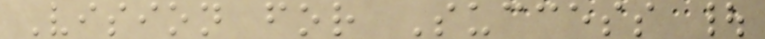Vision for Success |
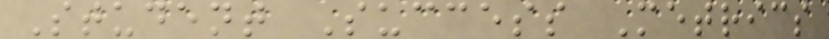Student Success Metrics
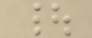|
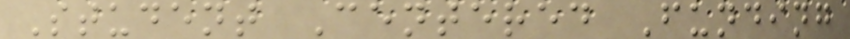Student Centered Funding
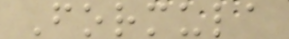Formula
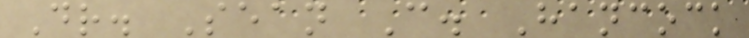Dr. Sean C. Hancock
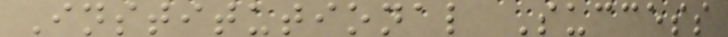Institutional Success
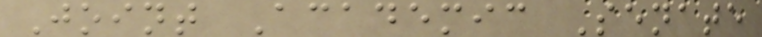Joint Academic Senate
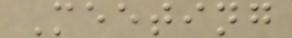Meeting
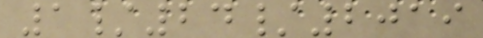1/24/2019
